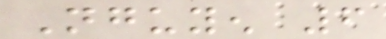Nguyen 6
